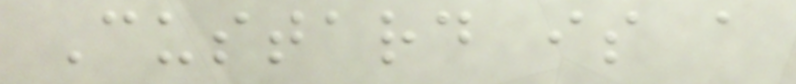Custard is a
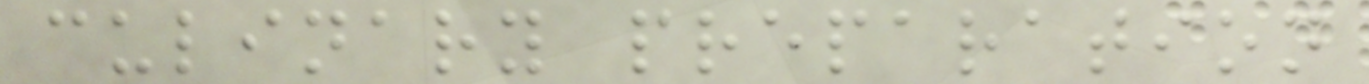culinary preparation
